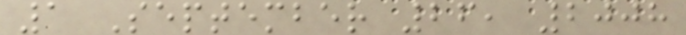1 September 26, 2008
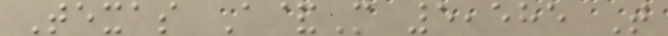Texas A&M 5,585 T
